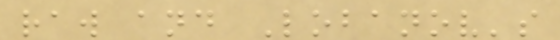raw and Lobanov's
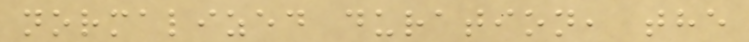normalized duration, the
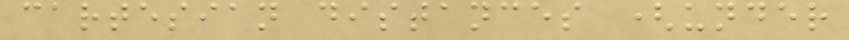cartesian distances (under
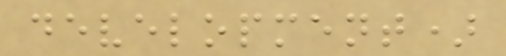development)
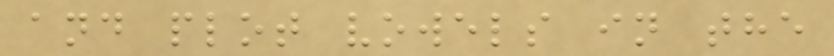and plot vowels in the
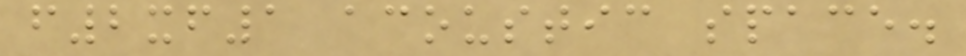f2xf1 acoustic space.
